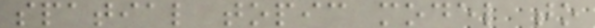spatial topic model to
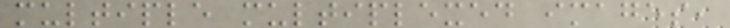multiple multiplexed images,
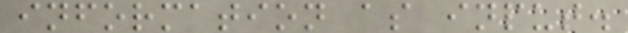information as input.
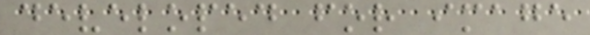developed for image
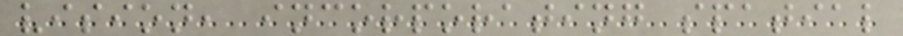vision, incorporating spatial
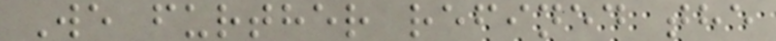We further refined the
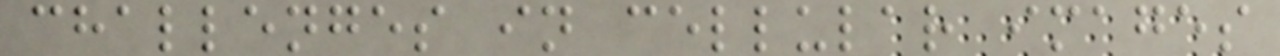challenges in cellular images
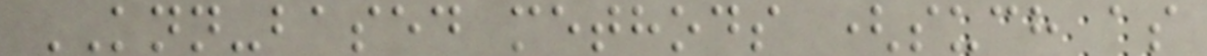KNN-based methods (such as
